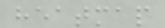heatmap
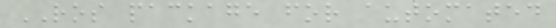ROS package for automated
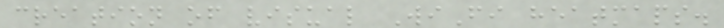creation of visual WiFi heatmaps.
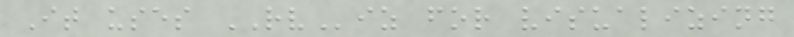It uses RViz for visualizing
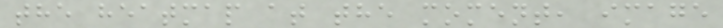the heatmap at the moment, image
